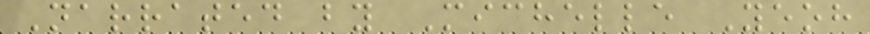Narrated by Michelle Yeoh
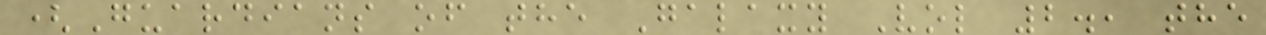(Guardians of the Galaxy Vol 2., the
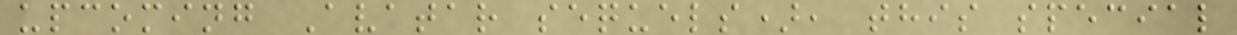upcoming Avatar sequels), this special
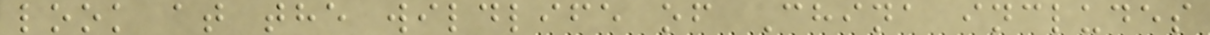look at the wildlife of China includes
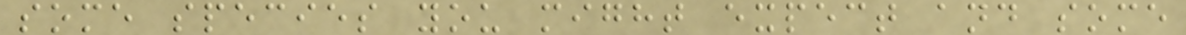some species you might expect and some
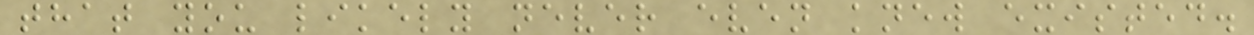that you likely never even knew existed.
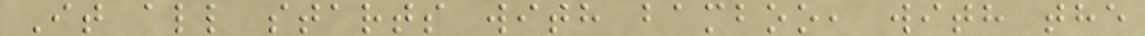It all starts with bamboo, with the
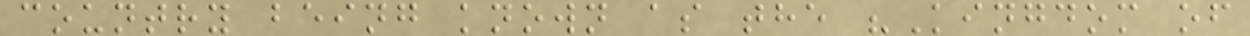country being known as the "Kingdom of
